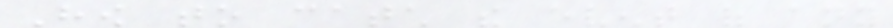How to catch the event of any
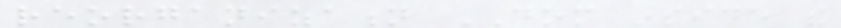reorganization DOM inside the
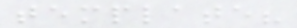template?
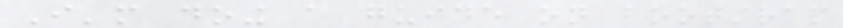I'm doing a guide on bootstrap
